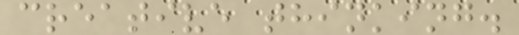creative thinking.
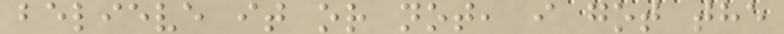believe it or not, i got the
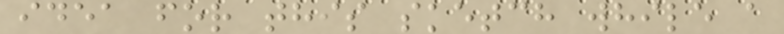idea for this sketch while a
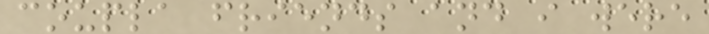coupla friends and i were
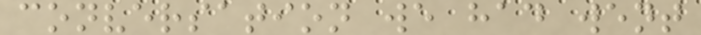conversation we had went
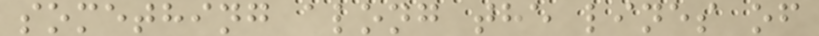something along the lines of
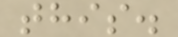this.
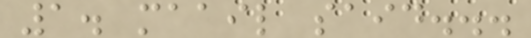1. maail said...
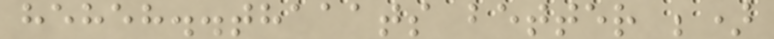heheh..thaaats better ;)
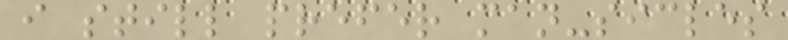i still prefer man-sicles
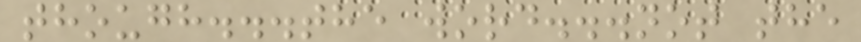though...the word...not the
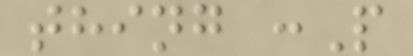thing :P
